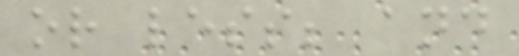or less; and
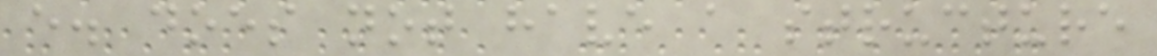e. does not have a structure
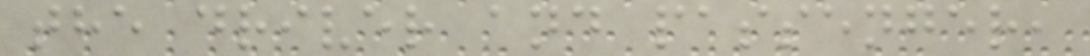the driver and passenger,
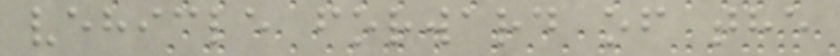vehicle forward of the
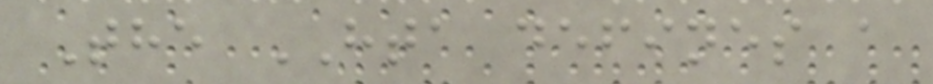The HTA defines a
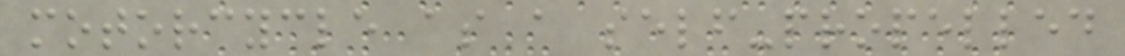motorcycle as a self-propelled
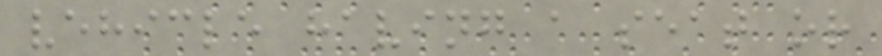vehicle having a seat or
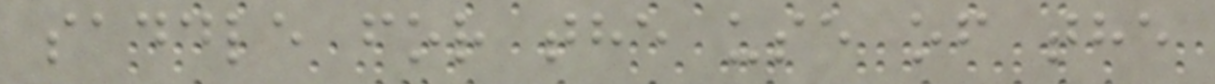saddle for the use of the
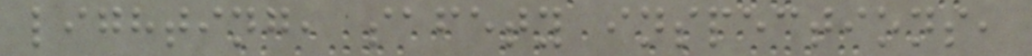lighting, safety inspections,
